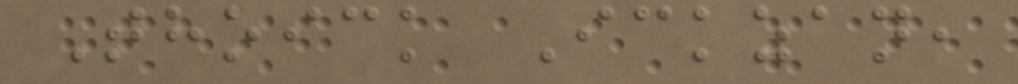Thoick Ickzan,
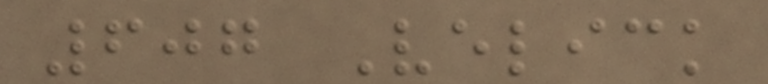607 Velick
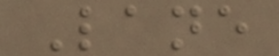Lane
